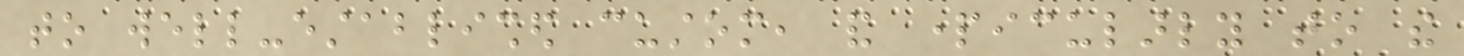to well-established custom, and particularly to the
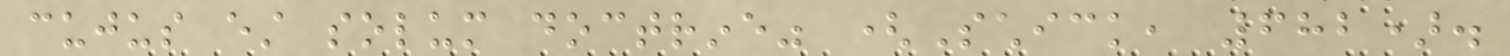cujus est solum doctrine" (Schick, 682).
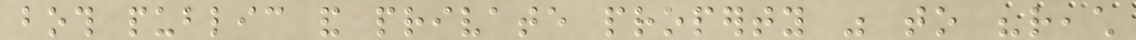both public and private property was to "reach
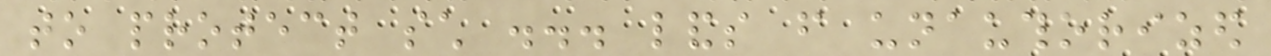to protect such ... lands from unauthorized
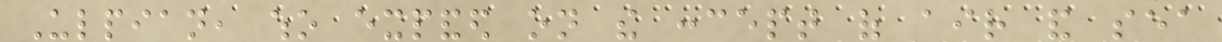Ulpian, who expanded on the concept of air and sea
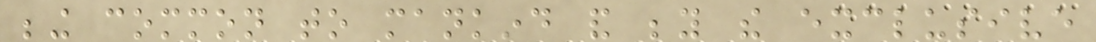being common to mankind and beyond the exclusive
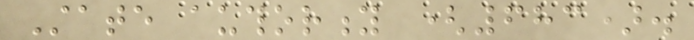State authority (683).
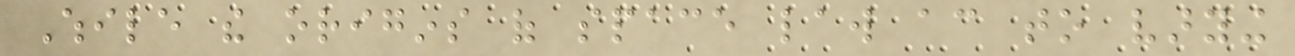While the origins of space law according to varying
